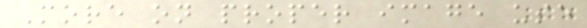More on proper image use
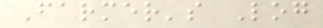Farmer's Log
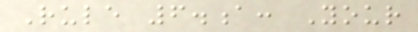Rule 6.a: Your
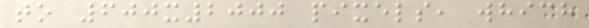to 600x2000 pixels, which
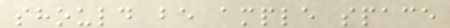should be ample space
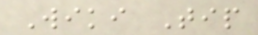Wiki Tip
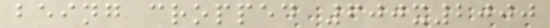being cropped 600x2000
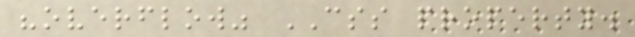"overflow" CSS property.
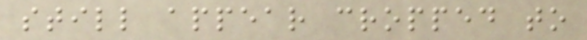still appear cropped to
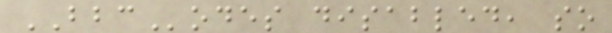BBCodes disabled, so
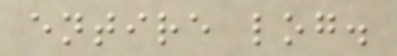entire log.
